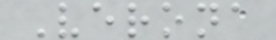Verona
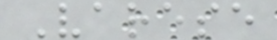Varese
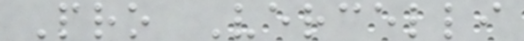Pro Vercelli
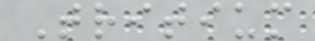Tritium
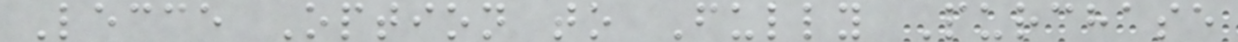Lecce Option to Fully Purchase
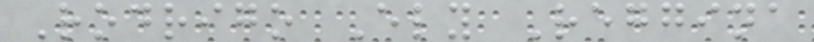Rodrigo Ely Reggina
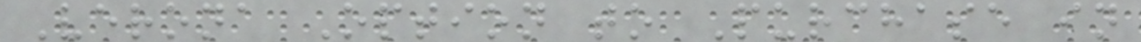Verona Option to Purchase in
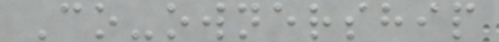Co-ownership
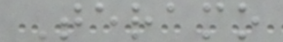Teramo
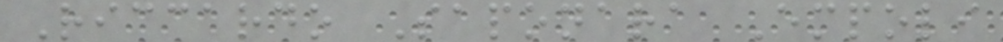Riccardo Saponara Empoli
